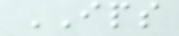IPS
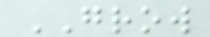GROW
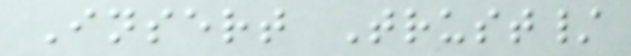Insert Trust/
